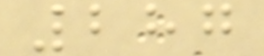287
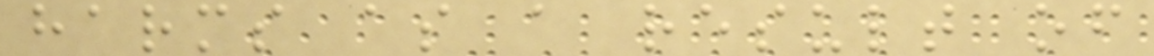harms as a result of
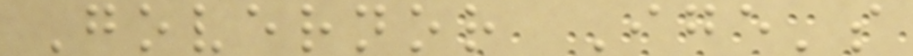Governor Ige's
